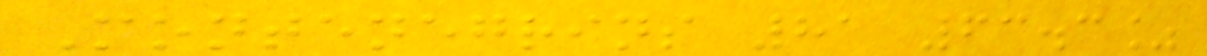Montenegrins 81 63.3%
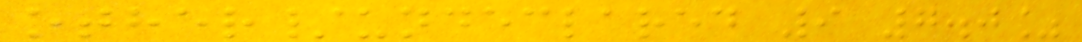other/undeclared 9 7.0%
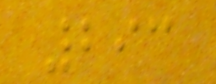293
